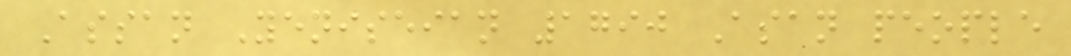Assan Yeniseian 1790 Asan people
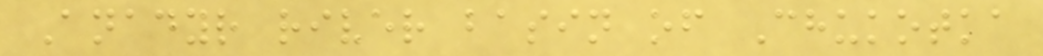Anadyr river basin of Chukotka
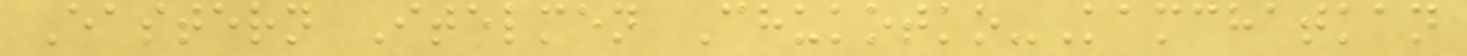Eastern Itelmen Chukotko-Kamchatkan
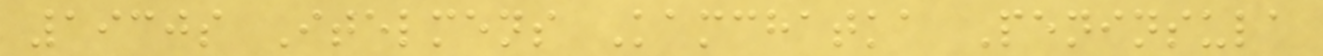1930s Itelmens Kamchatka Peninsula
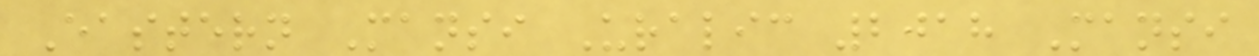Eastern Mansi Uralic 2018 Mansi
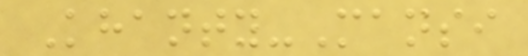Khanty-Mansi
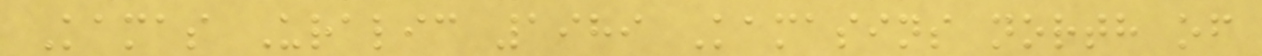Kamas Uralic 1989 Kamasins north of
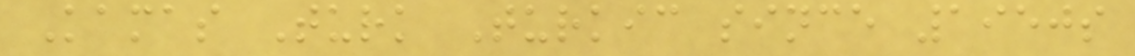Kamas Turk Turkic since 1950s
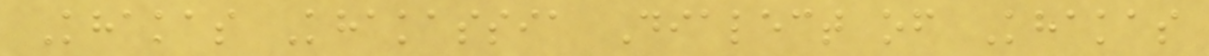Khakas Khakassia Dialect of Khakas
